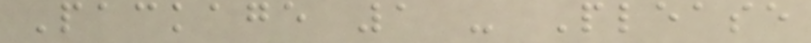Package 1 - Please
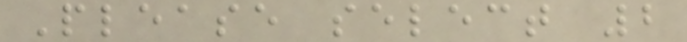Please select 2
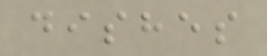dishes
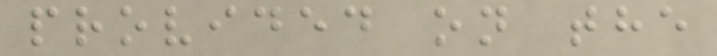provided on the
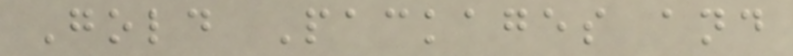Gold Packages and
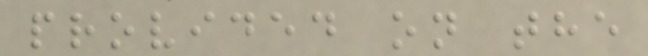provided on the
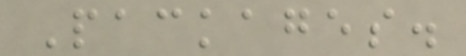Packages.
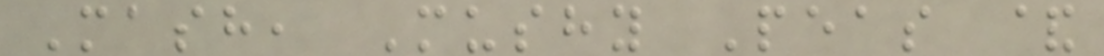Mash, Mushy Peas &
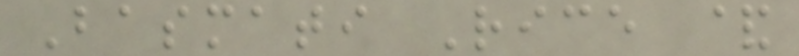Basmati Rice &
